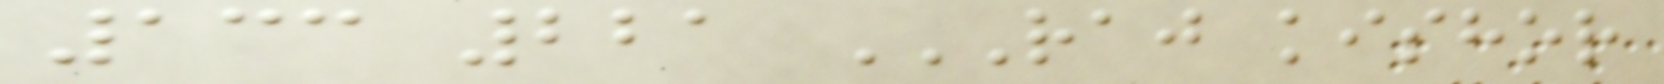133 221 RAJ KISHOR
